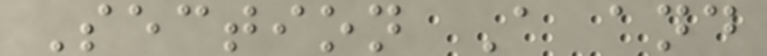Section A and
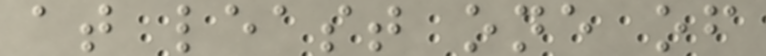at least one of
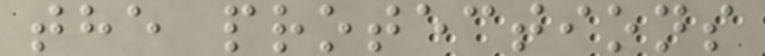the protections
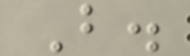B.
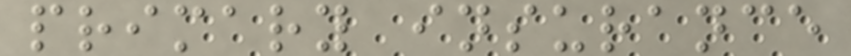primary insurance
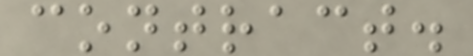contract.
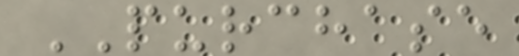PURCHASE
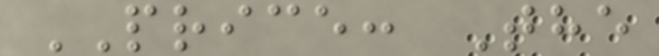PRICE: The
